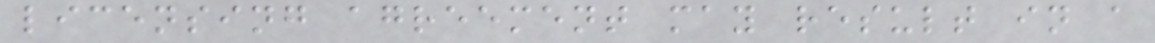licensing agreement may result in a
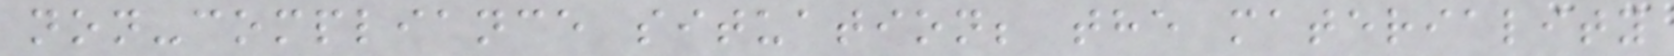non-compliance situation; the materiality
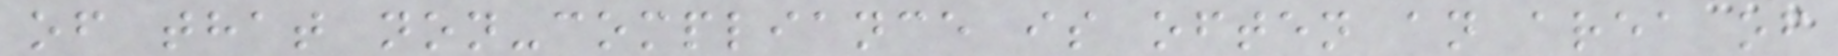of that non-compliance is often an area of
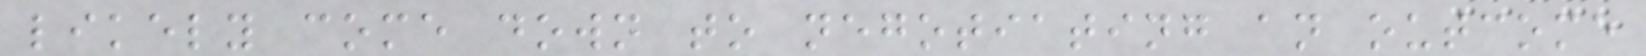likely come down to negotiating an outcome
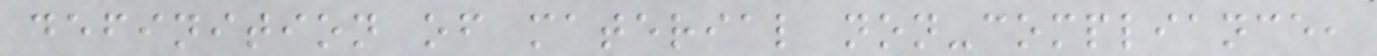definition of material non-compliance,
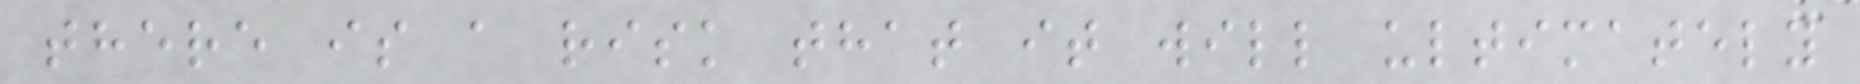there is a risk that it will ultimately
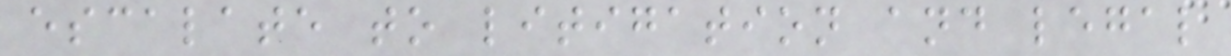escalate to litigation and legal
